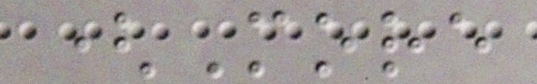(More
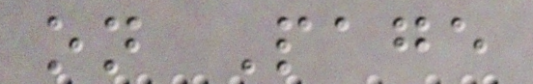on Page
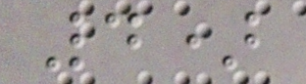4)
